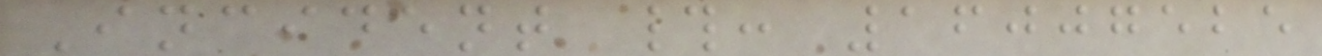Incident #: 16007525
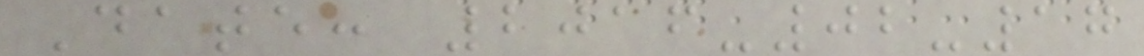Date: 2016-02-17
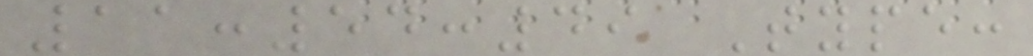11:54:49 Type:
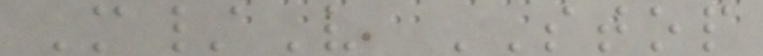M/V STOP
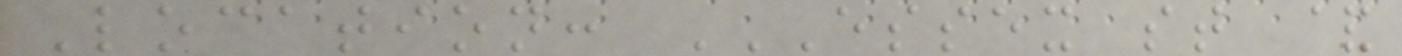Location: ESSEX ST &
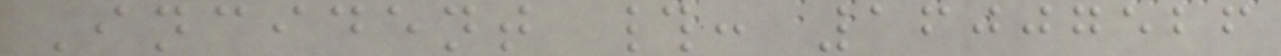Incident #: 16007526
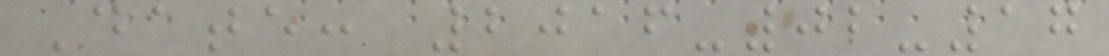Date: 2016-02-17
